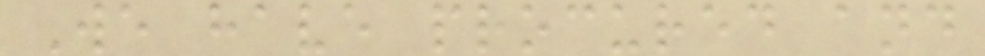We have procured and
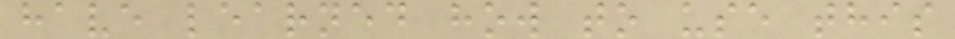have learned how to use this
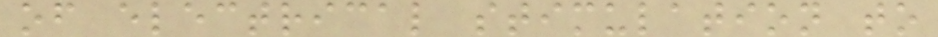of electrical stimulation to
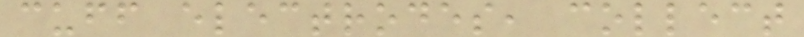cuff electrodes, collect
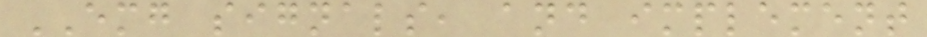EMG signals, and implement
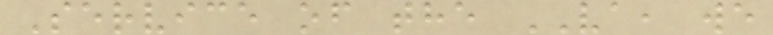Service of the VA, we
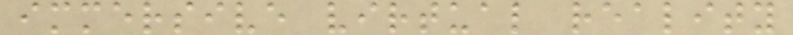immersive virtual reality
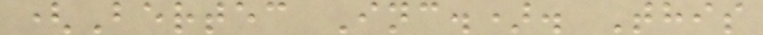(Bertec Inc.). This
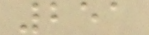251
